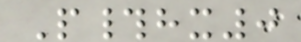P#hx0
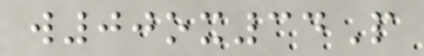w00ox34P
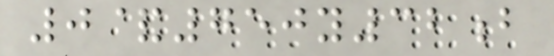0&750y32b
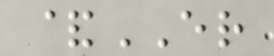&ER
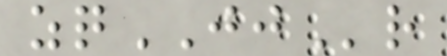zqJJr
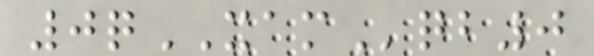0qXAMqb0
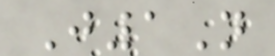J1N
